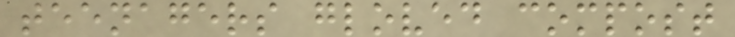teenagers gloved compost
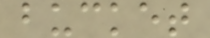bucket
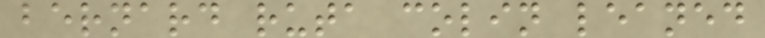bernard ruta colin leaned
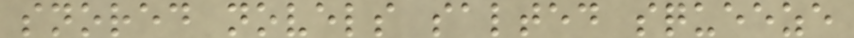snored novels salted squeeze
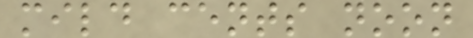mild cents noon
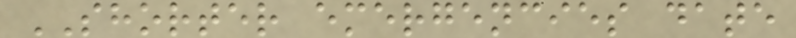SHORTER emergencies date
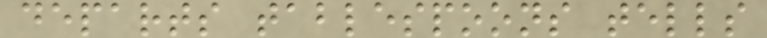departs tablespoons tells
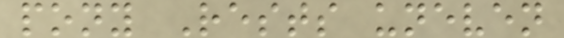pony Rests uneven
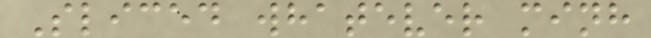Sliced whatever minh
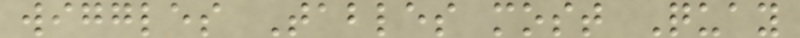wiggles Tables most Quay
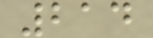214
